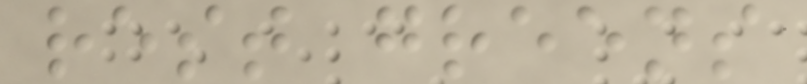rest greens
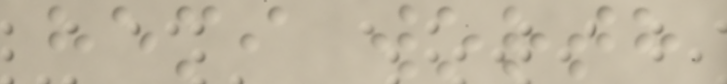hemi worth
